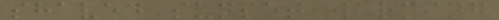shaved sunset warning
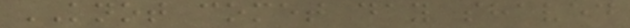KNOT comet day shaved
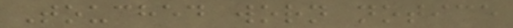Touched worn notice
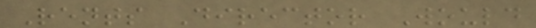Rents Director Would
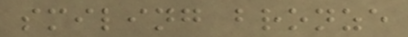smiling bronze
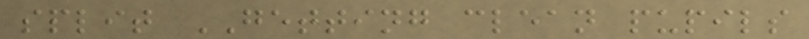split GETTING clean pupils
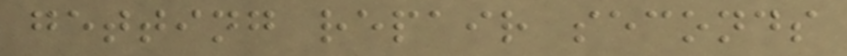getting repair seconds
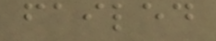failed
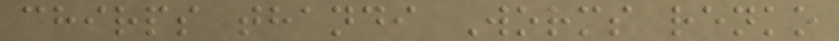chirps thandi Worms renko
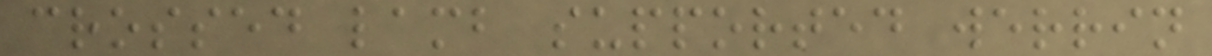crossed lamb supported werrin
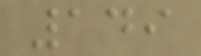149
